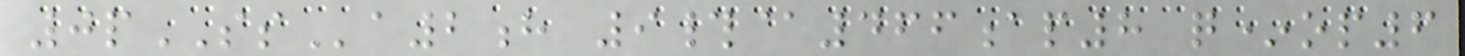0pSSa2h 9#@466ap8 q*op6
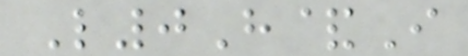L0H&I
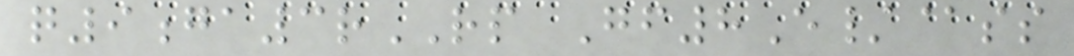q9ga3rRP Gf8E/@ss
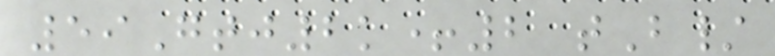59Gtj2k+2 tB/
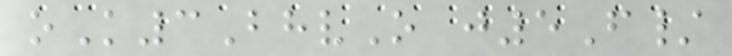oK3BhvO j5F/
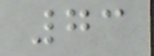73
